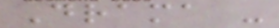Drama -
